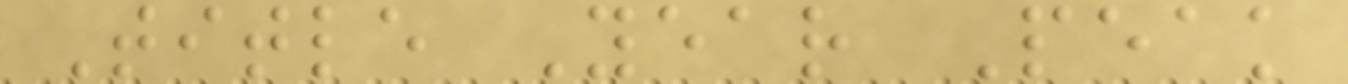Title Year Peak
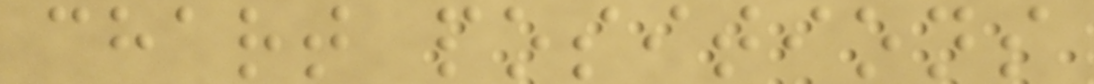chart positions
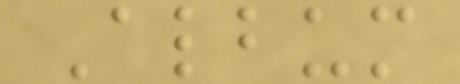Album
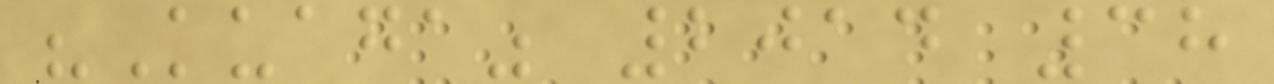"Kuaga" 2014 38
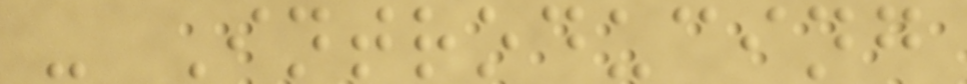- Introducing
